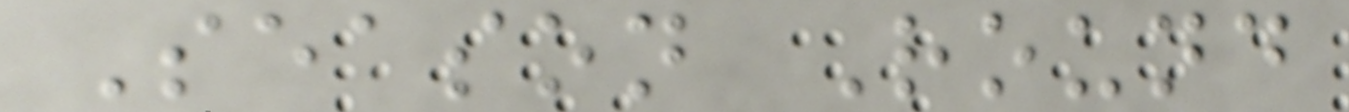Season Round
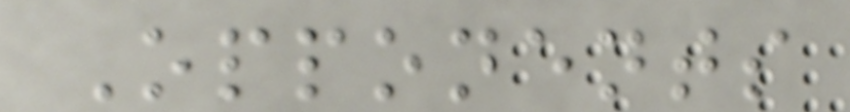Opponents
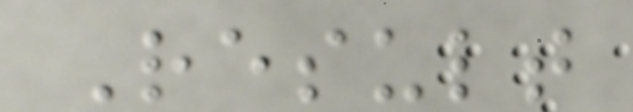Result
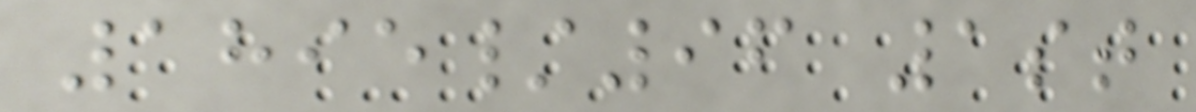1895/96 1st
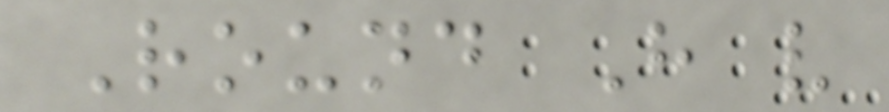Round H v
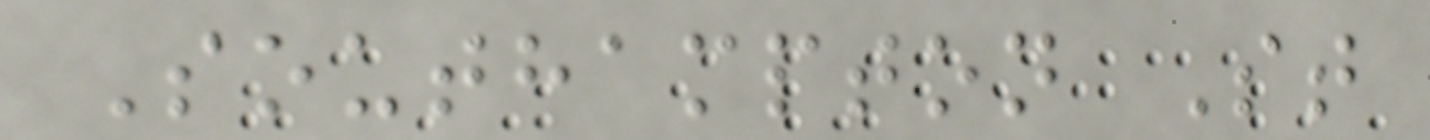Southampton St
